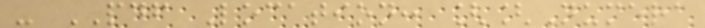- PDF Location: [[Numera
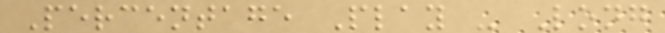Percentage Play - Long
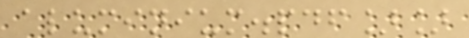aluminium.pdf]]
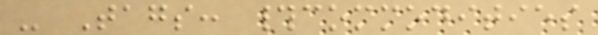- Tags: #commodities
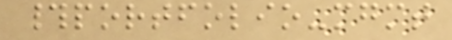#portfolio-mgmt
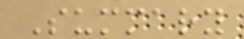Summary
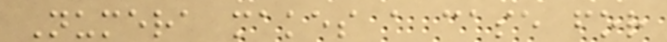Numera makes a case for
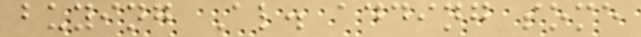buying Al. adding some
